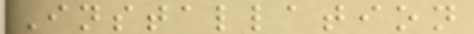Installation
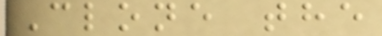Clone the
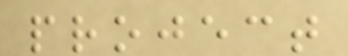project
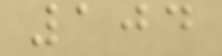104
